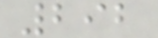292
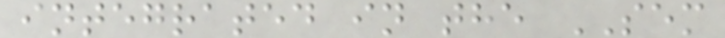integrated in the SEM
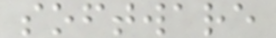software
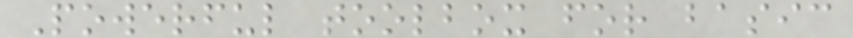Powerful toolbox for basic
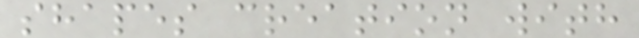shapes creation with
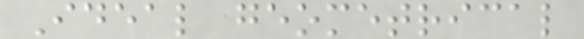Ideal geometrical
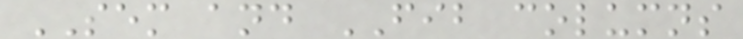SEM and FIB columns
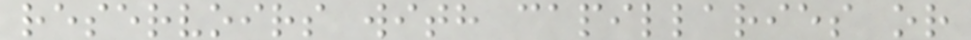reservoirs with capillaries or
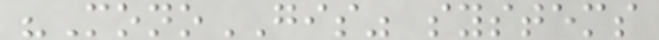"MonoGIS" systems
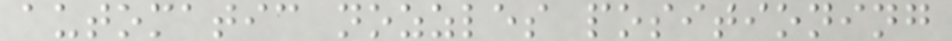automatic nozzles positioning
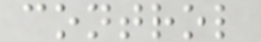control
